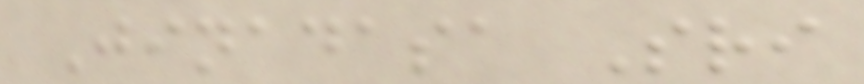Jinadasa Sri
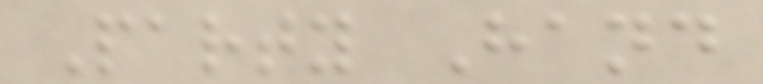Party Hand
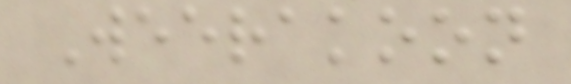Weerakoon
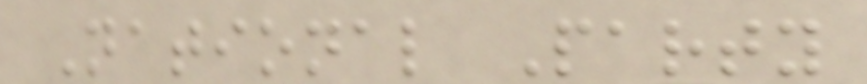National Party
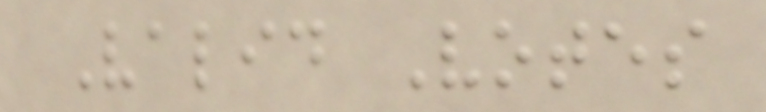Valid Votes
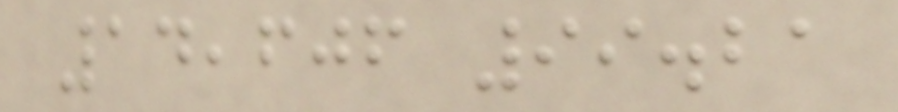14,606 99.21
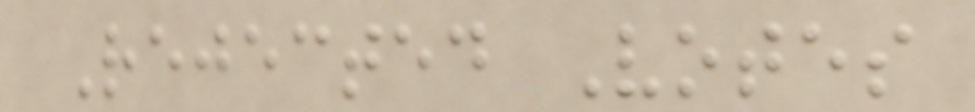Rejected Votes
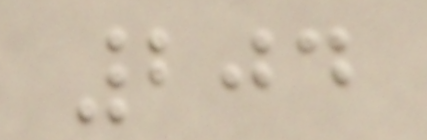204
